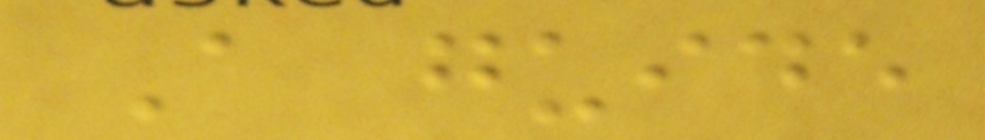A guide
